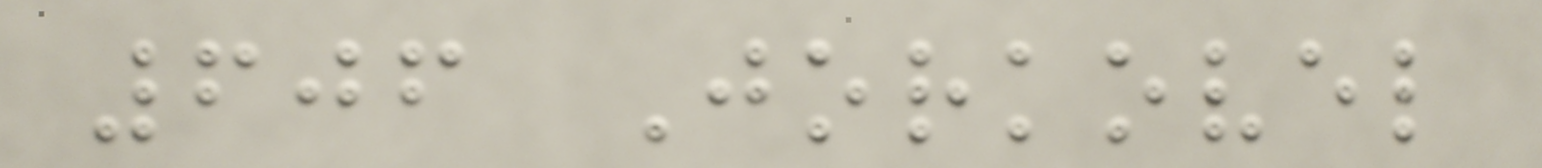606 Jorkovel
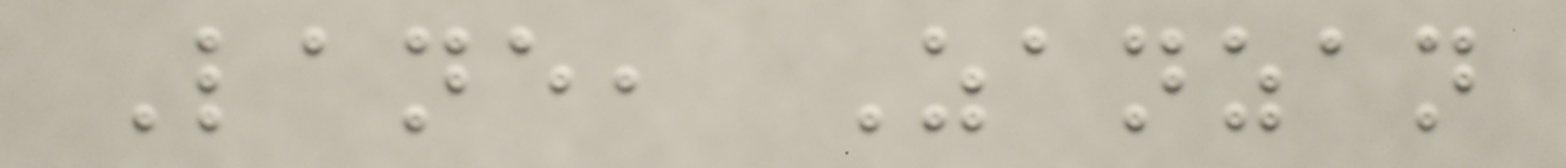Lane, Zanzan
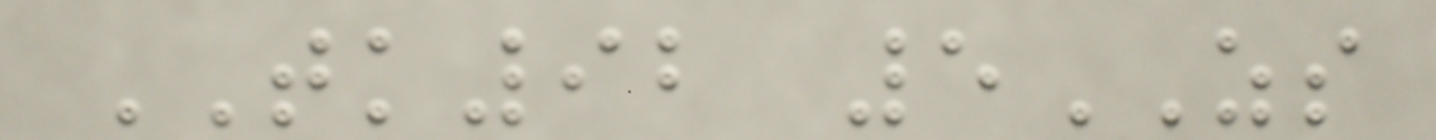TK92 5ZS
